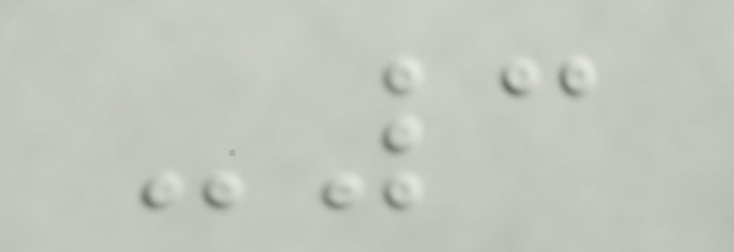-3
